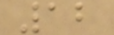12
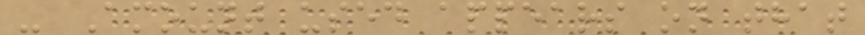- Amount used appears on that
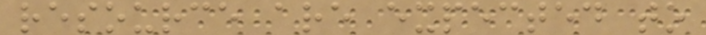resource are expected to
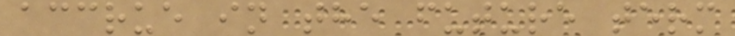accrue in the future term
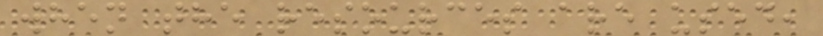when the resources are used,
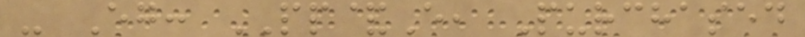- Eg: PP&E, Purchased
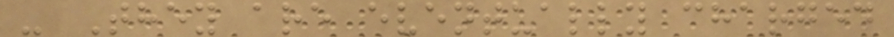- They are eventually charged
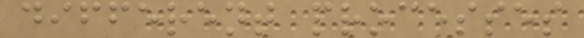different processes
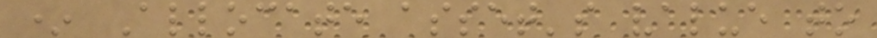* Allocate asset's value to
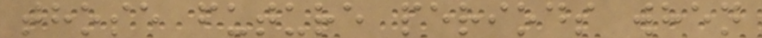those future periods when
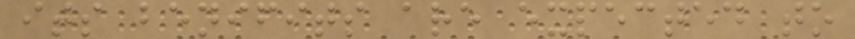its benifits are expected to
